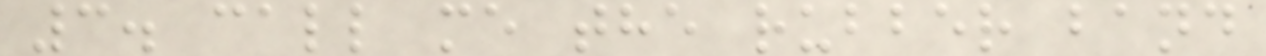3. call me the rubber band
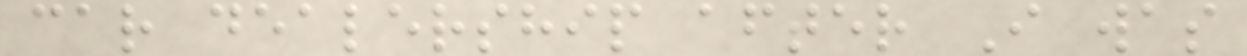car dealership after I was
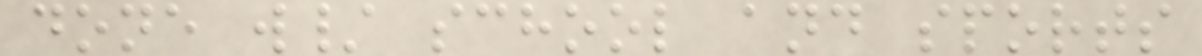done w/ school and sports
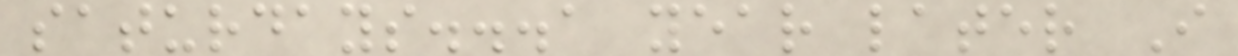saturdays...a year later I
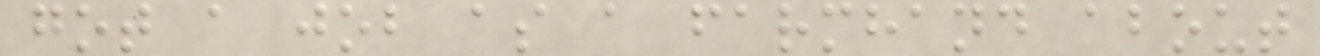got a job as a farmhand about
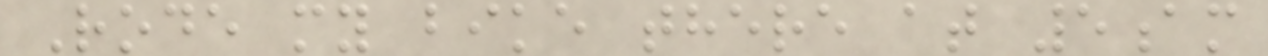Rode my bike there at 5am
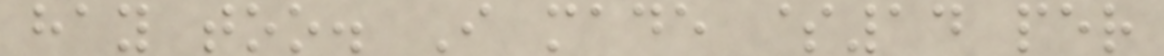hay too. I made $14 per
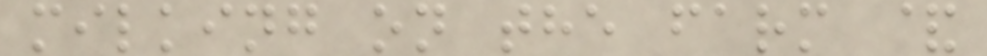milking on the farm &
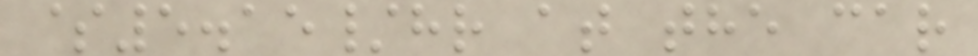$5.15/hr at the car
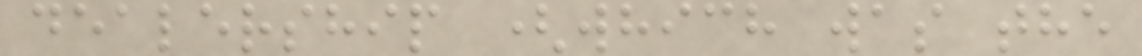dealership (which was the
